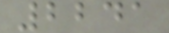2241
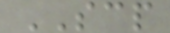SCP
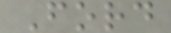Ford
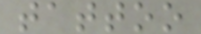tattoo
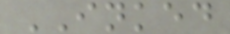INKED
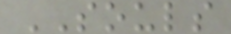SOULS
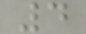4
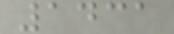1431
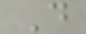D
